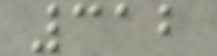312
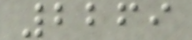2269
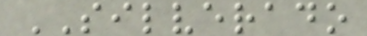SILVERADO
